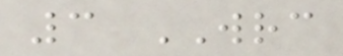3 WRC
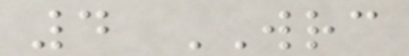4 WRC
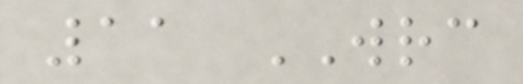11 WRC
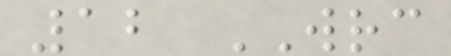12 WRC
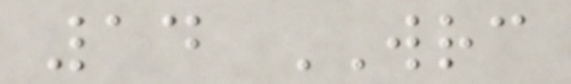14 WRC
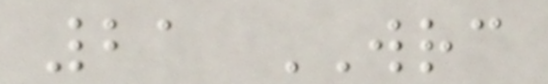21 WRC
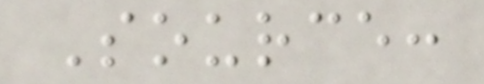Source:
